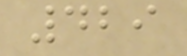429
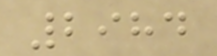2984
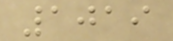1019
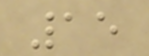15
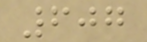607
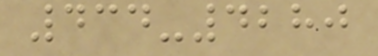434-4280
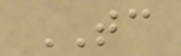TC
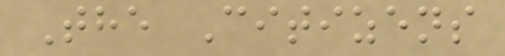The Citizens
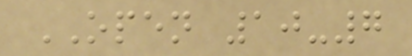OPEN 10-7
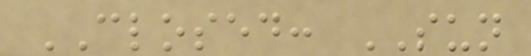CLOSED: SUN
